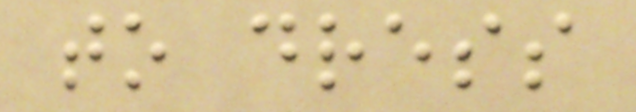to dress
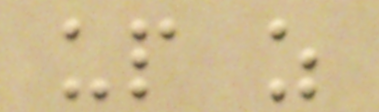up as
